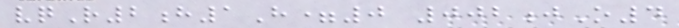vqR2h1H=0 002jO4
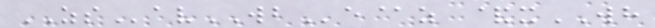ZSavWBe@z &xWH
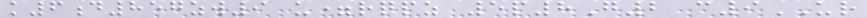k6d857zw9 u=rqpz 5p8G2 c9UR
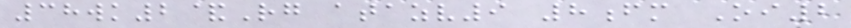38wk2&Rg atazv9 8fm Oi2
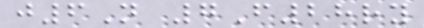j6N 7F28ry
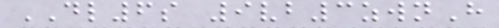DL6s 9vb3zwnH
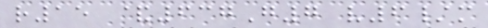r15 &637G7 v6/m
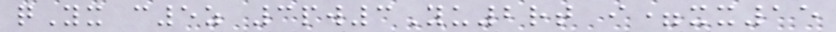qYx c5z 3pw3Yu2rt i=xx15
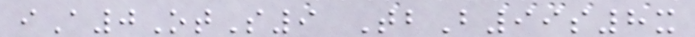iA0OtS9 TbB99s8x
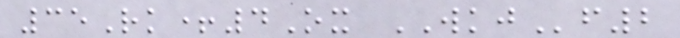35Rk+4Ox WKJf2
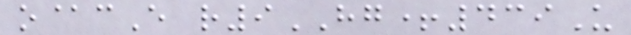o@cE r9HG+439U
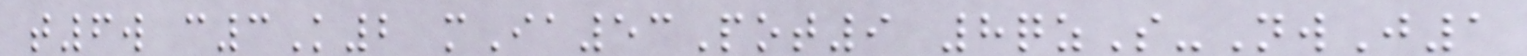t6w c3K2 mIa53Pot9 8qzS-NwJ1
